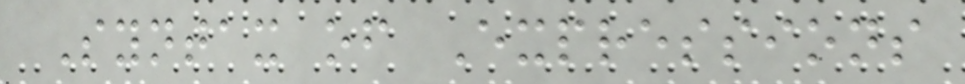Syntax of Expressions
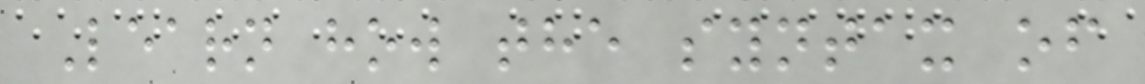Learn how the syntax of
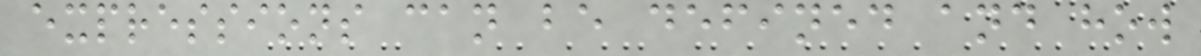expressions can be defined and how
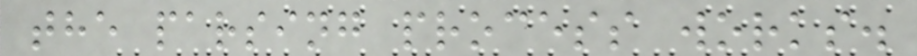the parsing process works.
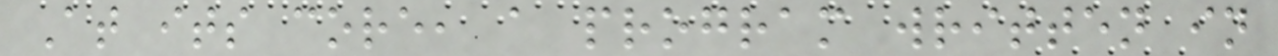At its core, a program written in
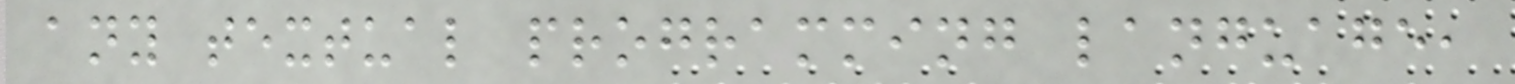any textual programming language,
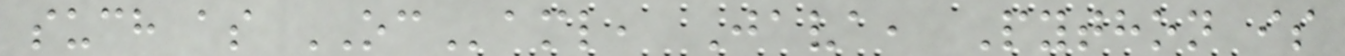such as OCaml, Java, Python is
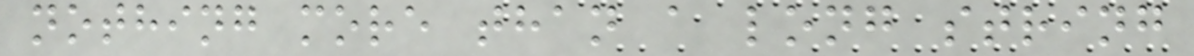nothing more than a long string
